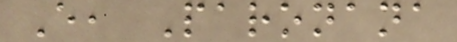E, Paronana
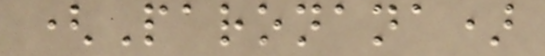(Paronana)
